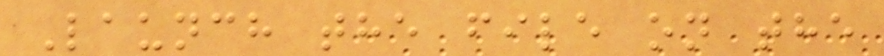Launch the file on the
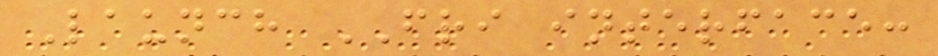Launch FRI interface:
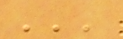'''
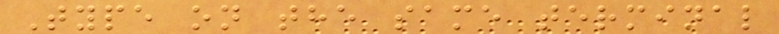Type on the same terminal
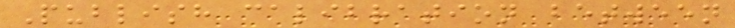Publish calibration between
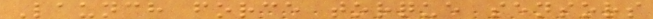Launch force torque sensors
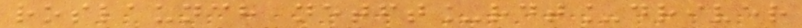roslaunch netft_rdt_driver
